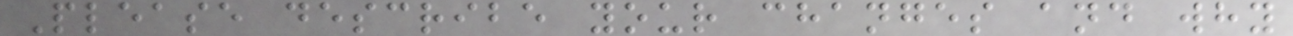Please describe your changes and why
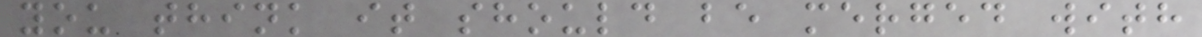you think it should be merged with
